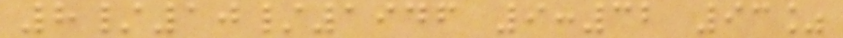8/10/1946 9:32 93%
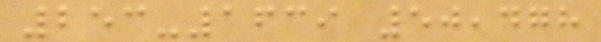253-1639 50,478
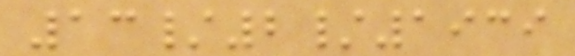13/2/1939
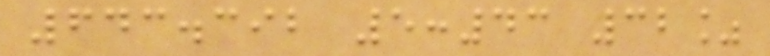643.392 5:43 32%
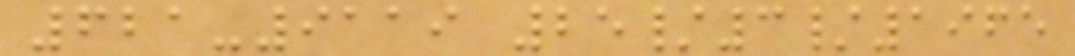621-9119 25/3/1965
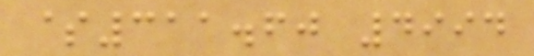$311.60 4994
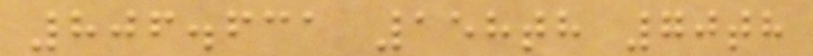806.631 158th 70th
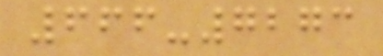666-7273
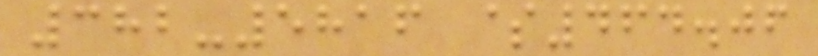382-5816 $464.06
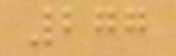277
